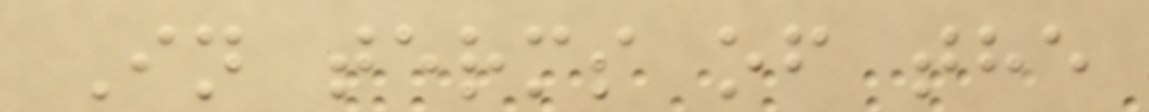In terms of the
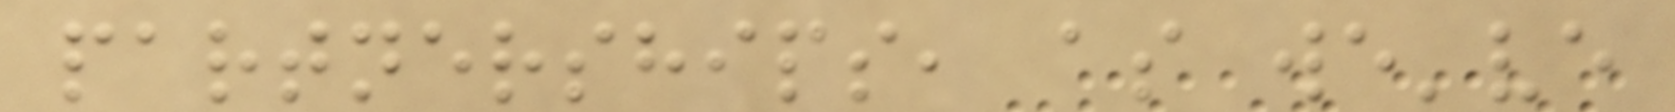partnerships, as we've
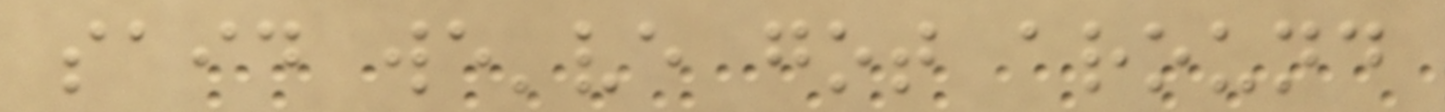said we've got around
